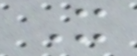X
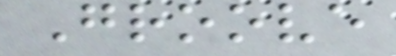Groove
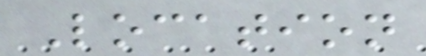Location
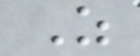Z
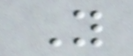Y
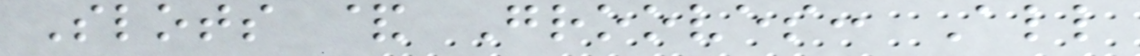Slots & Grooves: All
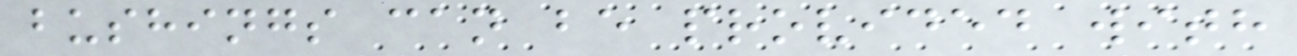bushings can be provided with
